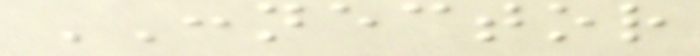CONNECTOR
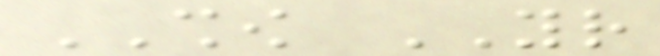SHOW YOUR
